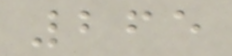265
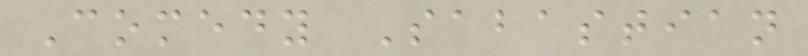Comedy Sabastian
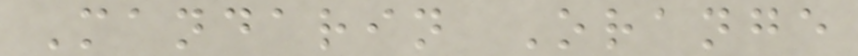Mandarin Orange
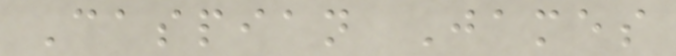Caspian James
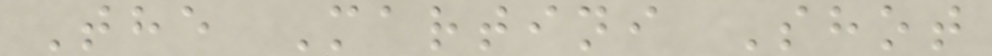The Martini Shot
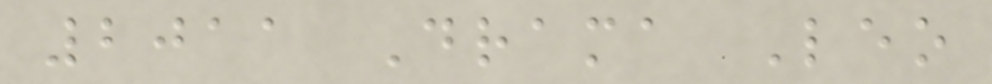2011 Drama Leo
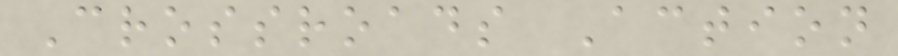Crossroads Action
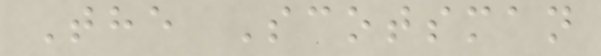The Scotsman
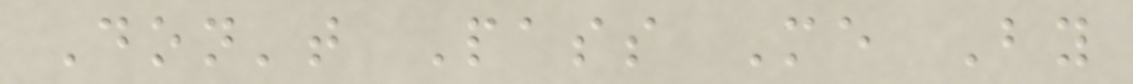Don't Pass Me By
